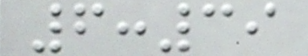6:39
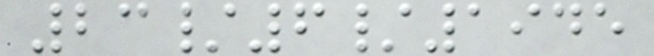23/6/1945
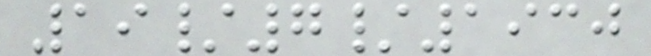19/7/1930
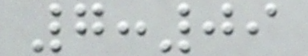7:09
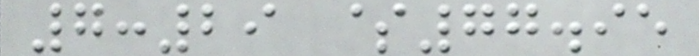7:29 $77.95
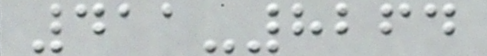411-8264
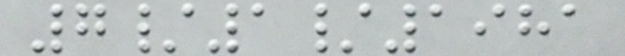7/1/1981
